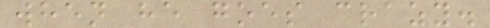when he goes crazy.
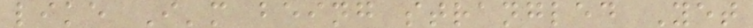like I'm being strangled Yet
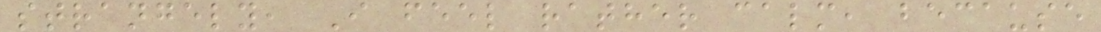strangely, I feel rather calm, because
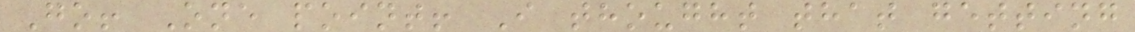Go! One point! I thought that getting
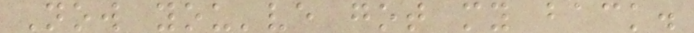Now you've got my back.
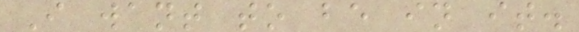I want to be in it.
